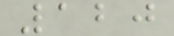120
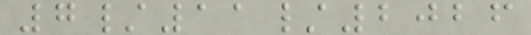7/11/2026
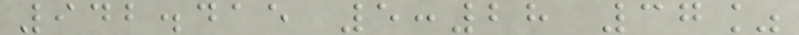942.415 5:28 37%
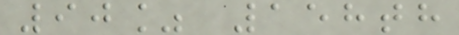90% 158th
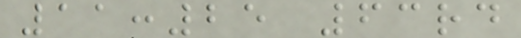11:25 63rd
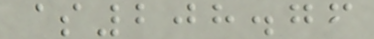$208.76
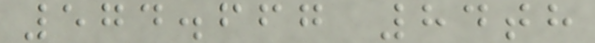574.667 84th
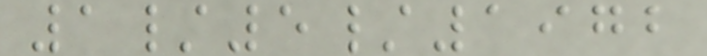1/5/1972
